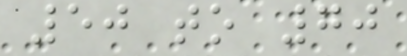50 to 70
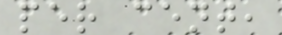per cent,
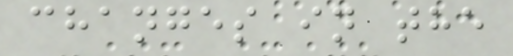changes in the
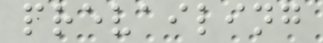prevailing
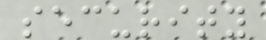security
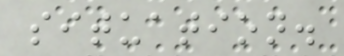situation.
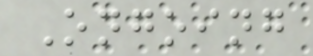Ongoing
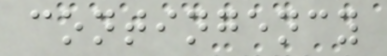contingency
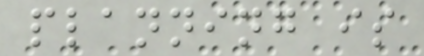planning is
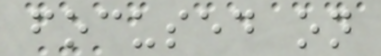focused on
